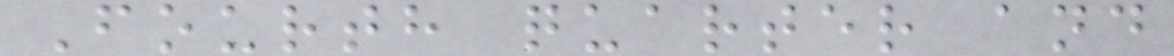Fourth quarter and
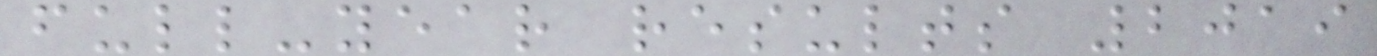full-year results 2019
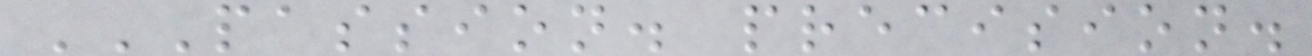PASSION. PRECISION.
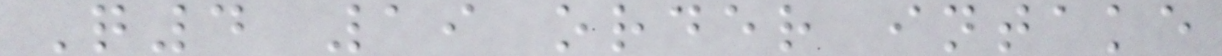Q4 19 order intake
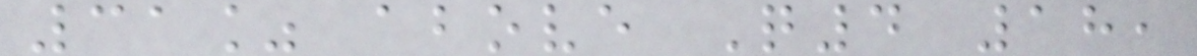31% above Q4 18,
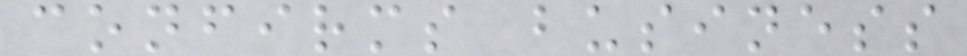confirms business
